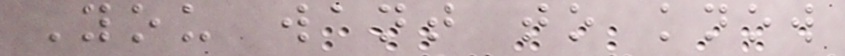You want to know
